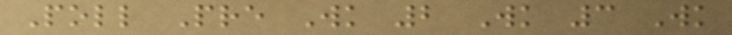Poll Pre Wk 2 Wk 3 Wk
